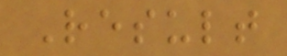Result
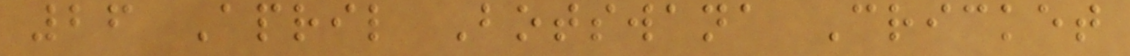26 April Botswana Cricket
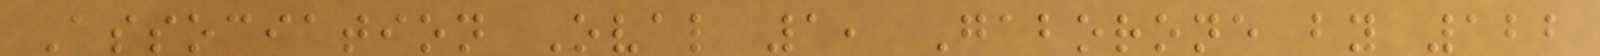Association Oval 1, Gaborone by 122
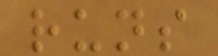runs
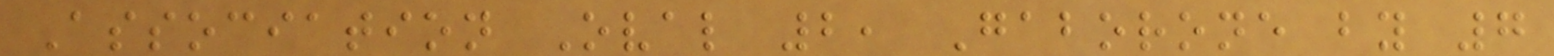Association Oval 2, Gaborone by 7
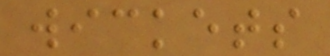wickets
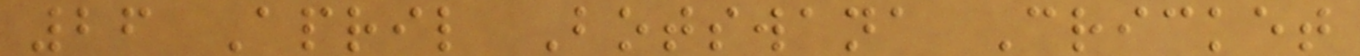26 April Botswana Cricket
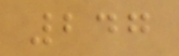247
